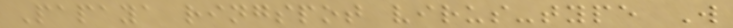Papaya ringspot virus-type W
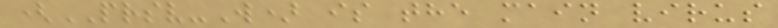(PRSV-W) is the main virus
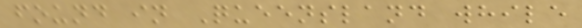found in Queensland while
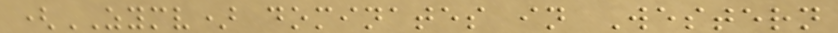(ZYMV) dominates in Western
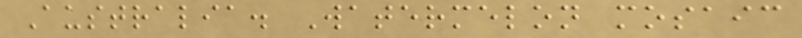Australia. Watermelon mosaic
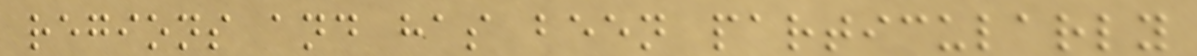regions and has been particularly
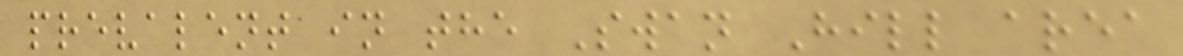prevalent in the Swan Hill area
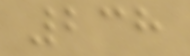238
